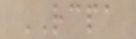RCPA
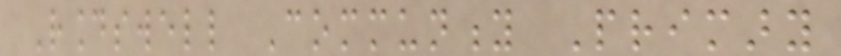Roundswell Community Primary
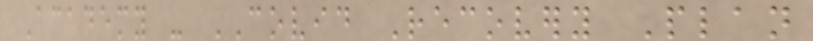Academy - COVID Recovery Plan
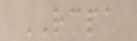RCPA
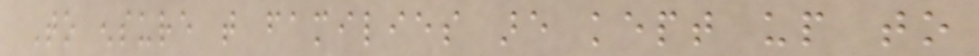To ensure that families are kept up to
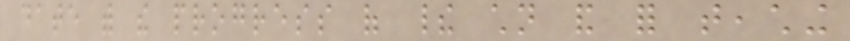date with the progress of their children and for teaching
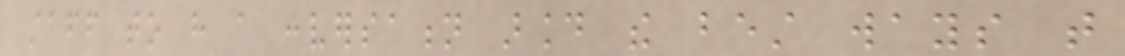staff to have a conversation around the best ways that
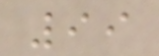99
